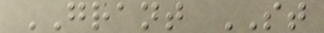GRANT ST
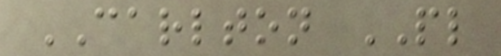CARLTON PL
